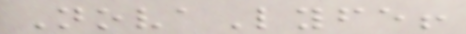NovaLyfe!
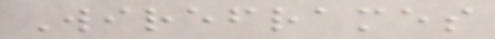Wireframes
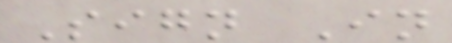Sign In
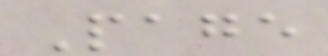Page
